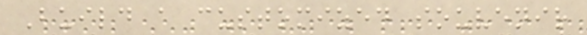Build a customized souvenir
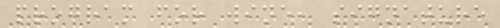program for wine, signature
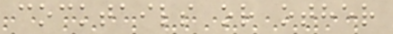cocktails or other
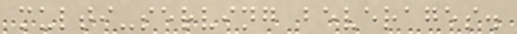multi-serving beverages.
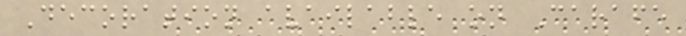Decoration available on Carafe
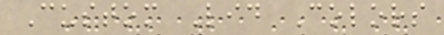Custom Lid Colors
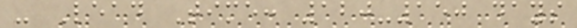- Lead Time: 120-150 days
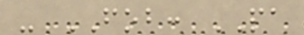- FOB: PA
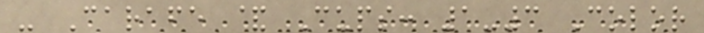- Carafe & Cups: 1-3 Color
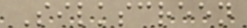Silkscreen
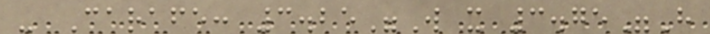- Carafe: 3.25"W x 3.75"H
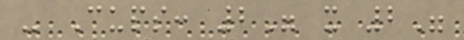- Cups: 2" x 2"
